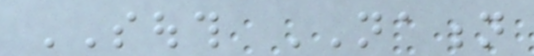SOUTH NATION
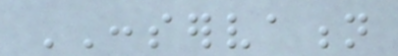CONSERVATION
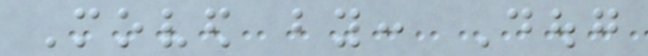Moved by: Doug
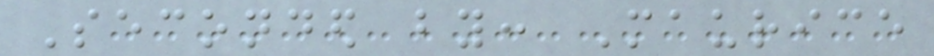Seconded by: Maurice
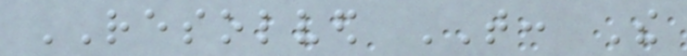RESOLVED THAT: The
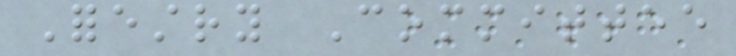Forestry Committee
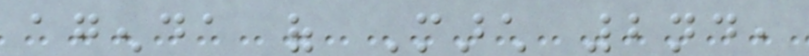agenda of March 2nd,
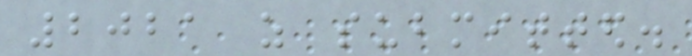2021 as submitted.
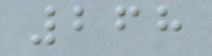268
